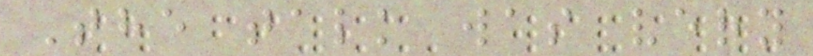The talk was very
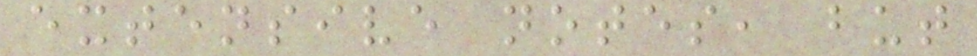extensive notes, but
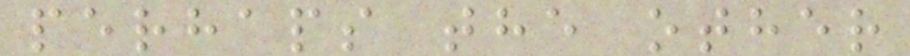perhaps the other
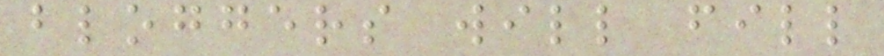bloggers will fill
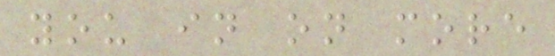you in on more
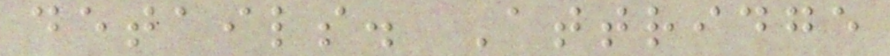details. Attridge
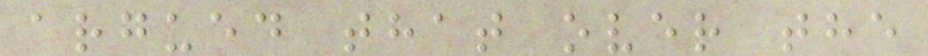argued that over the
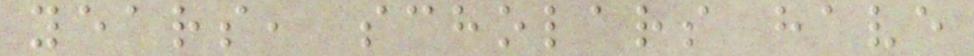years, scholars have
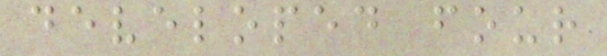developed four
